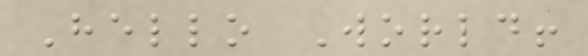Hello World!
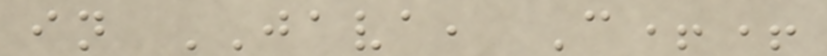in JAVA, C++
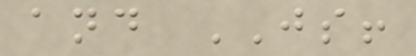and JS!
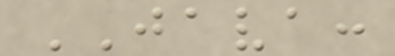JAVA:
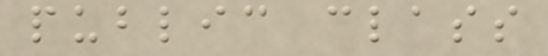public class
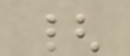{
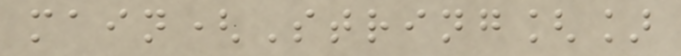main(String[]
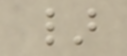}
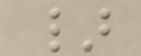}
